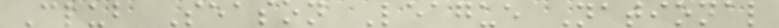Club Season League National
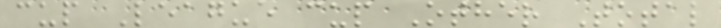cup League cup Other Total
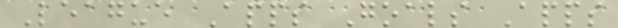League Apps Goals Apps
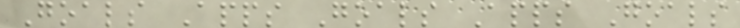Goals Apps Goals Apps Goals
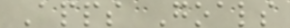Apps Goals
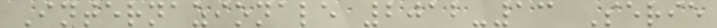Internazionale 2012-13 Serie
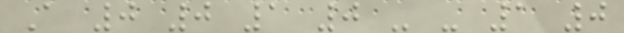A 0 0 1 0 - - 1 0
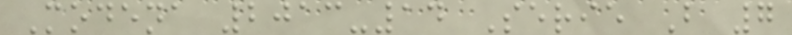Modena 2013-14 Serie B 7
